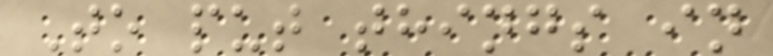To put things in
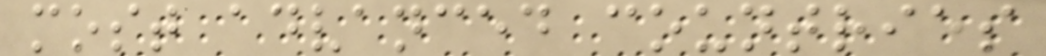most advanced countries
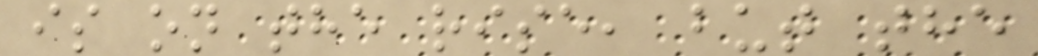is on the rise, but the
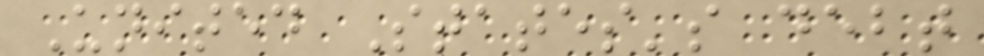United States's debt
